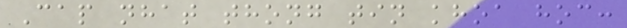Cap nhat thong tin khoa hoc:
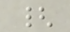{
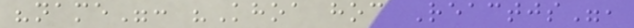"name": "Khoa hoc Reactjs",
